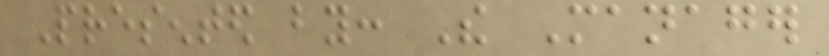Presented by: The Manager
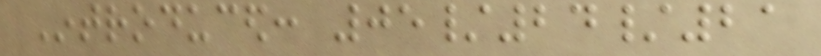Introduced: 05/24/21
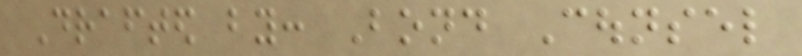Drafted by: Bond Counsel
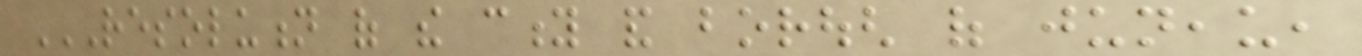RESOLUTION OF THE CITY AND BOROUGH OF JUNEAU,
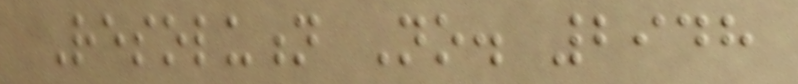Resolution No. 2948
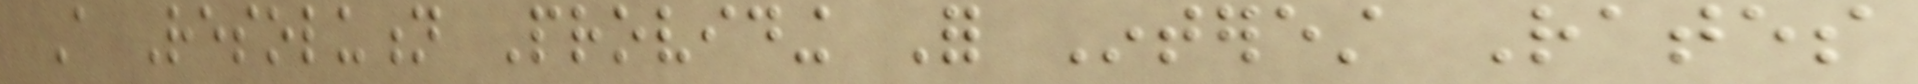A Resolution Providing For Interest Rates
